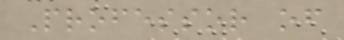Professor of
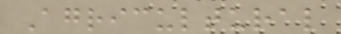Agricultural
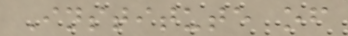Institute of
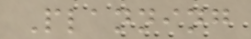Planning
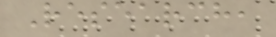Research,
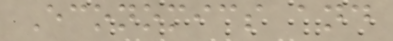Economics and
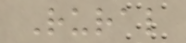Rural
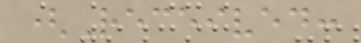(Received:
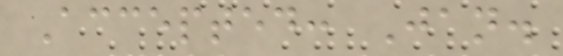Accepted: Jan.
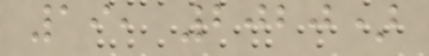19, 2020)
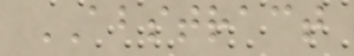ABSTRACT
